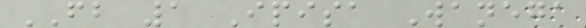FB 1 Ipisa Wanega
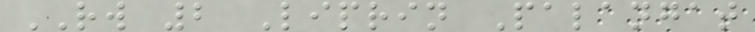RW 2 Liprin Palangat
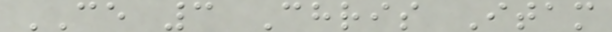CE 3 Chris Itam
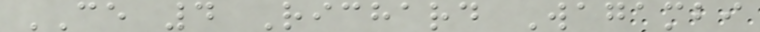CE 4 Richard Wagambi
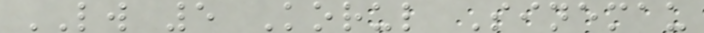LW 5 Korul Sinemau
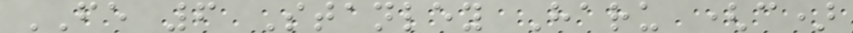FE 6 Stanley Haru (c)
